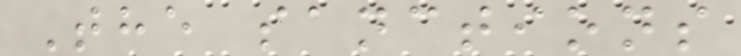The sanctions
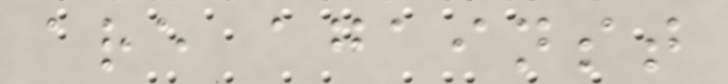are against
